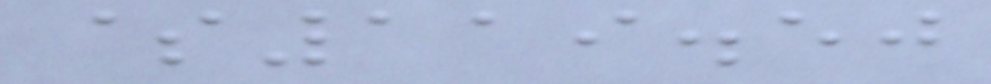$119.50
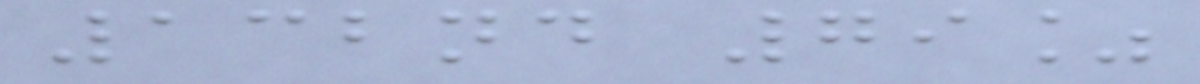132nd 79%
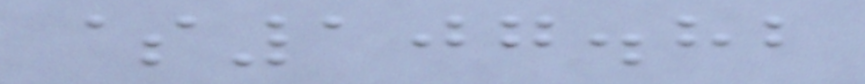$107.82
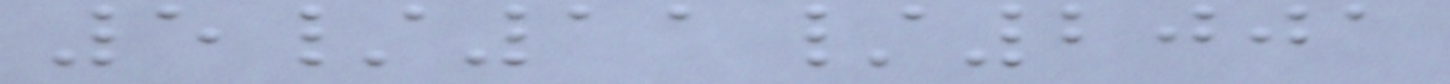5/11/2001
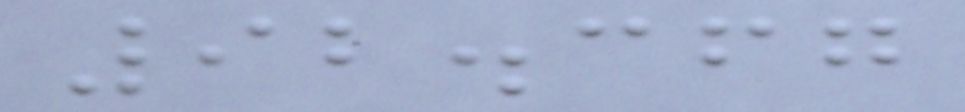92.367
